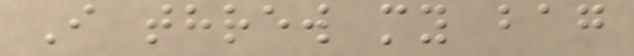I threw my bag
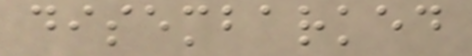disembarked
